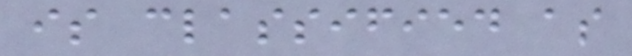is classified as
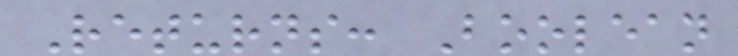Returns: Boolean
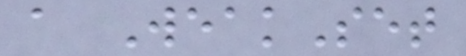a WeakSet
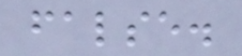false.
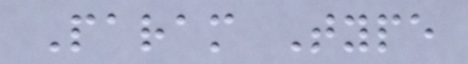Param Type
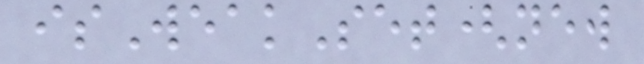isWeakSet(new
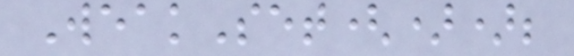WeakSet());
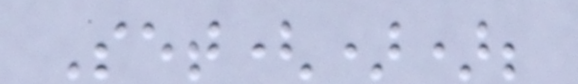Set());
